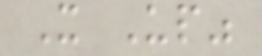It Up"
